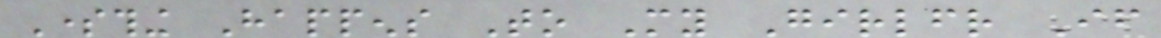Something Happens To My Girlfriend If
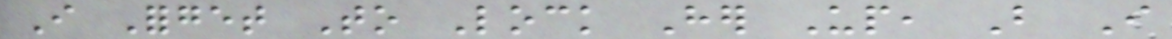I Forget To Lock Her Up, But I
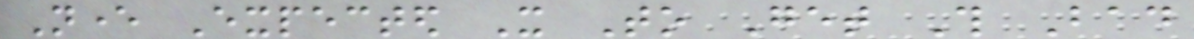Never Expected It To Get This Bad
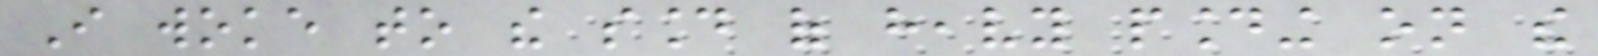I woke to the sound of heavy pounding on the
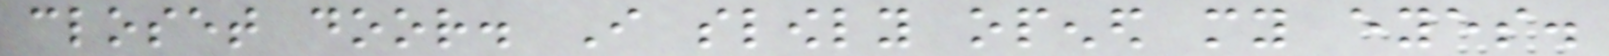closet door. I slowly opened my eyes.
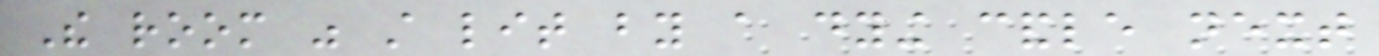The room was still lit by a dying candle next
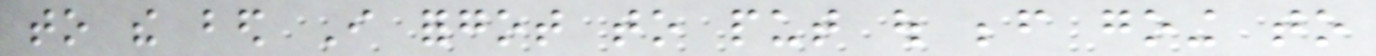to the bed I forgot to put out before going to
